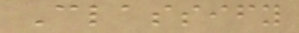Classify
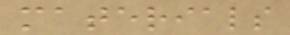materials
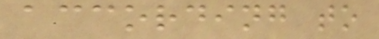according to
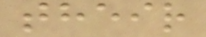their
